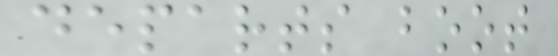departs boot
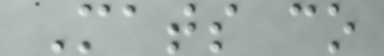Mats co
